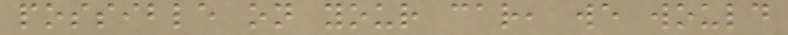possible on your car, we would
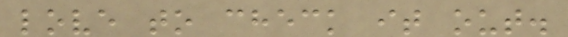love to check it out.
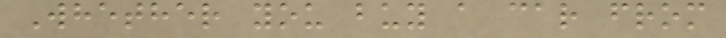Whether you buy a car from
